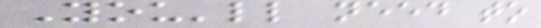You'll need to
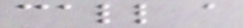call a
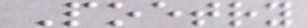Poetry
